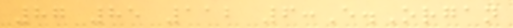87 85 112 6:E.Organ
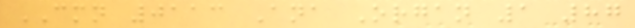CMN 0113 Ana Organ 1 87
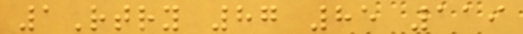1Rtry 87 85 119
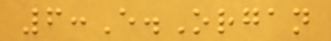6:E.Organ
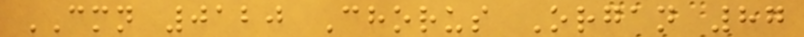CMN 0120 Chorus Organ 87
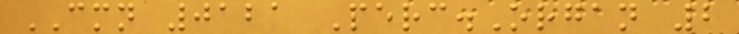CMN 0121 Perc.Organ 2
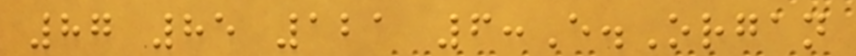87 85 121 6:E.Organ
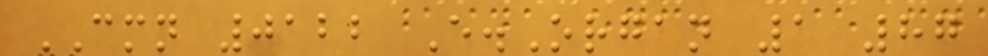CMN 0122 E.Organ 1 87
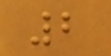2
